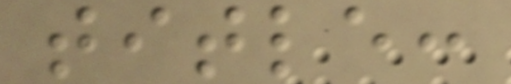title:
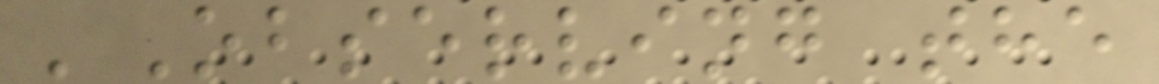'Observing the
